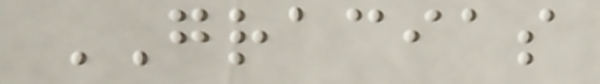GRACIAS
